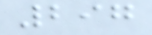297
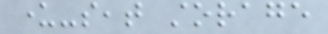under-seat storage
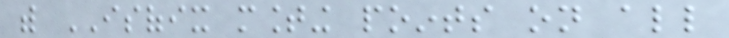with ISOFIX mounting points on all
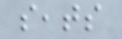seats
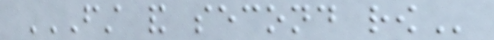FIRST AND SECOND ROW
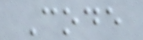Code
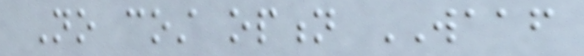No cost option WAAF
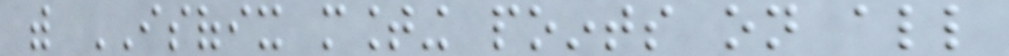with ISOFIX mounting points on all
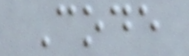Code
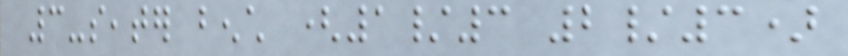3-seater bench (1/3 2/3)
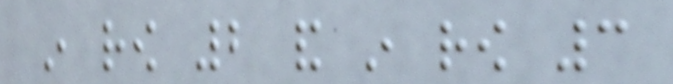in row 2 and in row 3
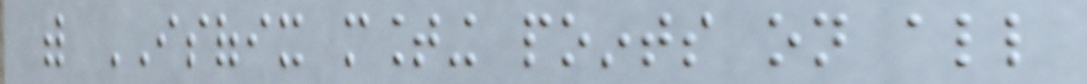with ISOFIX mounting points on all
